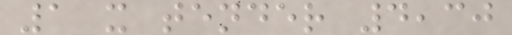1 x tender 4,30
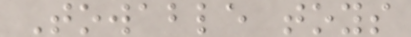Towable toys
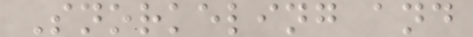Snorkeling and
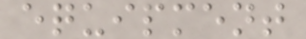equipment
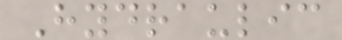Hydraulic
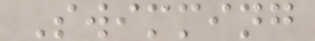Swimming
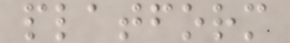platform
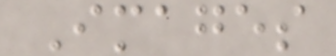Images
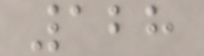128
